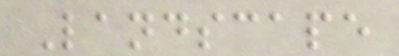Landscape
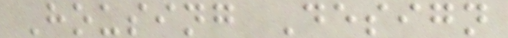Housing Design
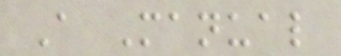A Manual
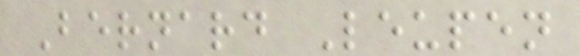Bernard Leupen
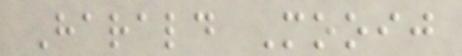Harald Mooij
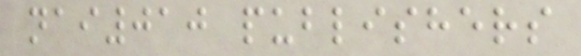nai010 publishers
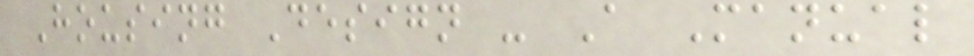Housing Design - A Manual
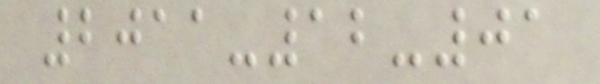2011-12-01
